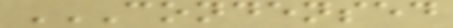CONDENSED
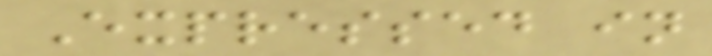Expressed in
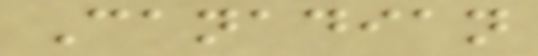Canadian
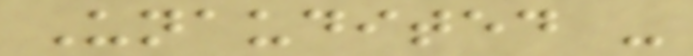Unaudited -
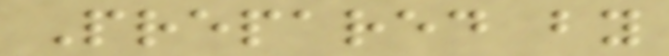Prepared by
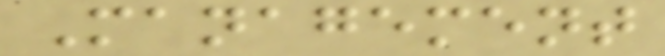Management
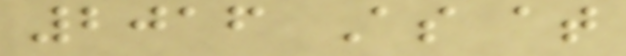2016 As at
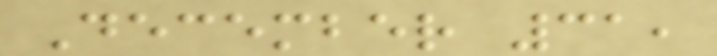December 31,
